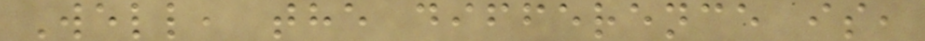Well, the difference is,
